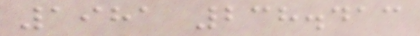1981 238.413
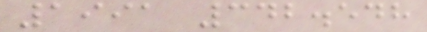1991 342.548
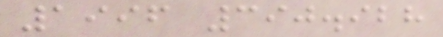1996 390.928
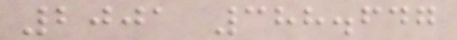2001 388.647
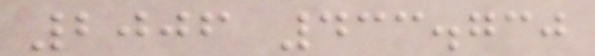2006 433.730
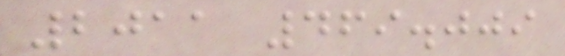2011 469.009
